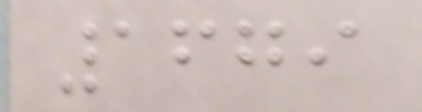1679
